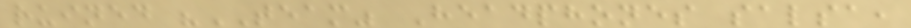ruined "TEAM" Headphones salsa,
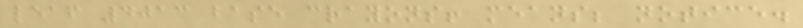leaf 4013 base crayons! means; notice.
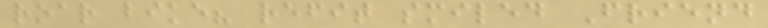roar bike? refit smiled Friend
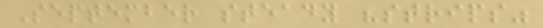September steady "strips"
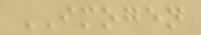IMOGEN
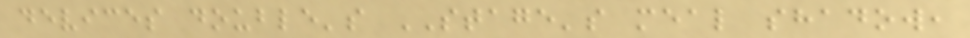devices double's STAGE's meal shadow,
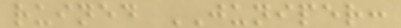ruined JUNIPER:
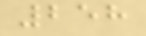258
